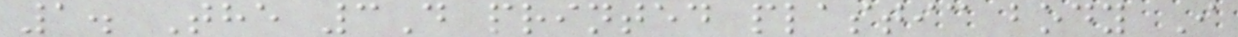1. The 3D printed plastic body I
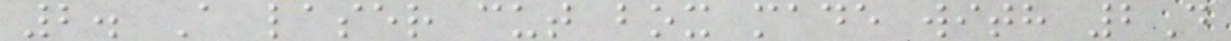2. A laser cut box made with 2D
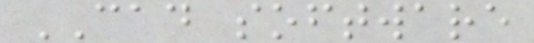CAD software
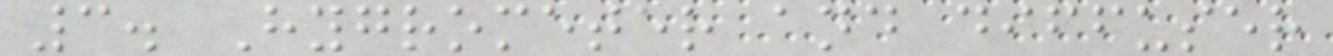3. Hygrometer and diffuser
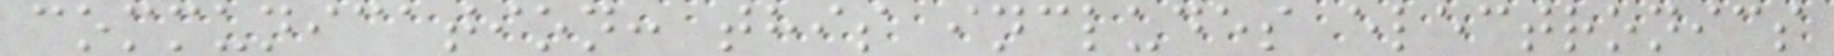communication: this includes electronics
